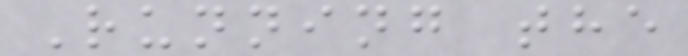Running the
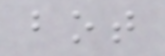bot
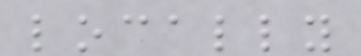locally
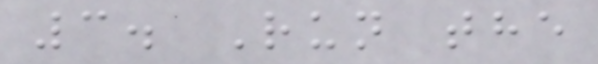3. Run the
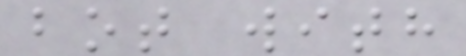bot with
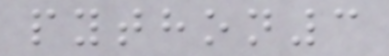python3
